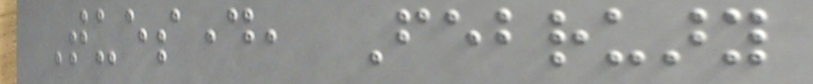Tuesday, February
